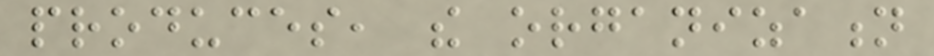produces, the organization
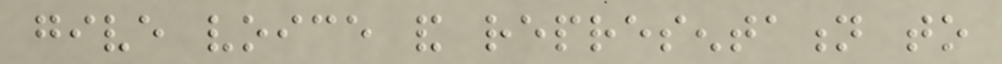give voice and representation to
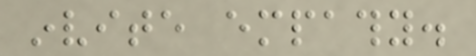invite empathy.
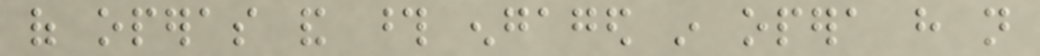of operas and those engaged in opera have not
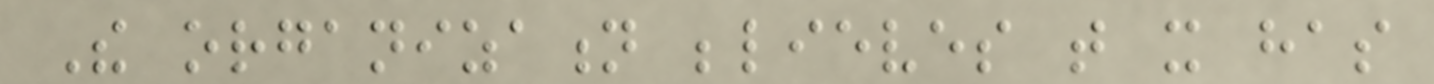The organization believes that it has
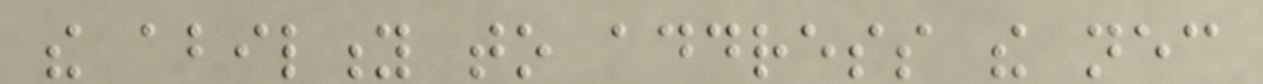the ability to address the necessary
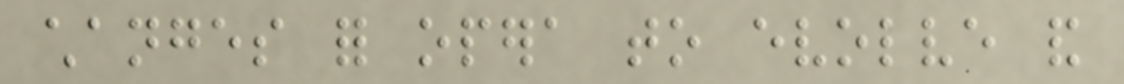changes for opera to evolve and
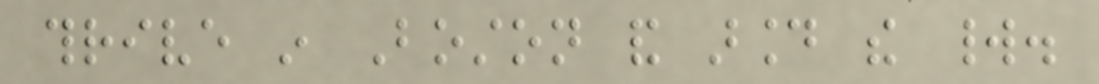thrive in Boston and around the world.
